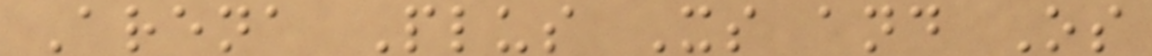Arena Plus Xs and Os
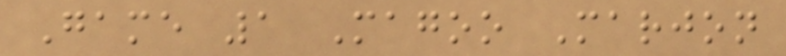Game 1 Magoo Marjon
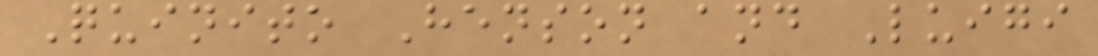Quinito Henson and Luigi
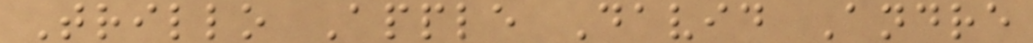Trillo Apple David Andre
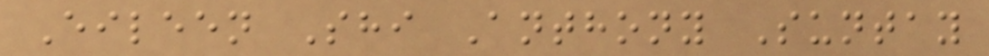Eileen Shi Anthony Suntay
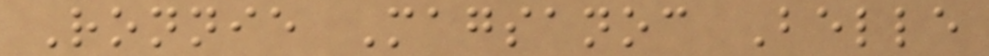Ronnie Magsanoc Belle
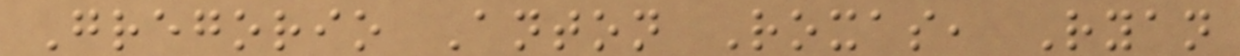Gregorio Anton Roxas, Ryan
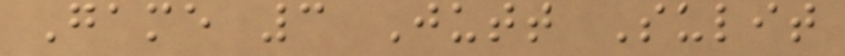Game 3 Jutt Sulit
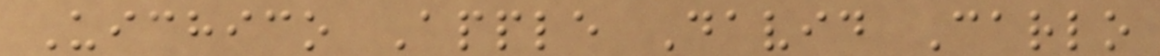Uichico Apple David Carlo
